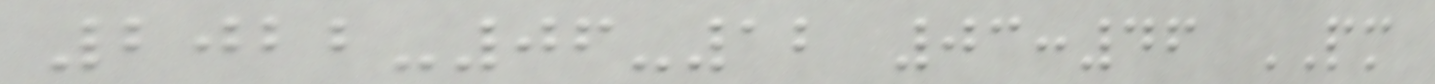2022-06-12 03:46 PM
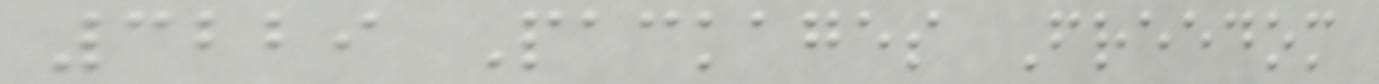3229 Packages Freedom
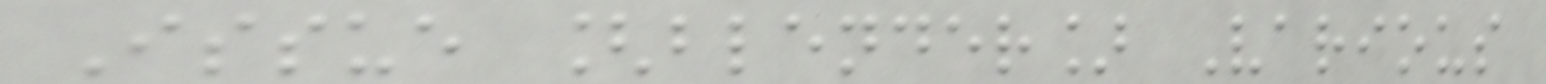Issue [blender] Various
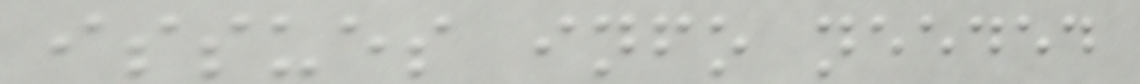issues info needed
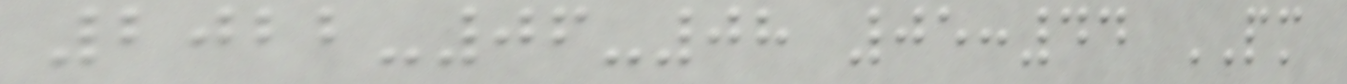2022-06-08 05:44 PM
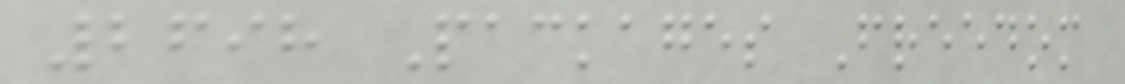2698 Packages Freedom
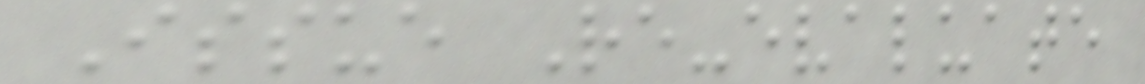Issue Re-evaluate
